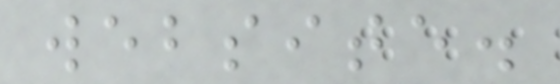website.
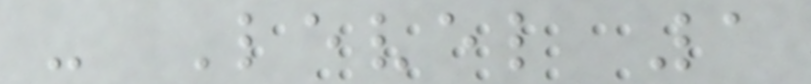- Level 1
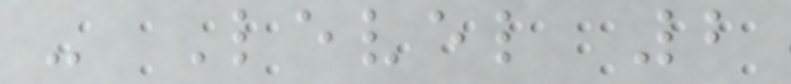- Level 2
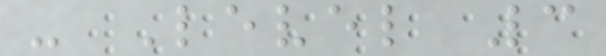- Level 3
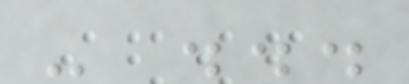- ...
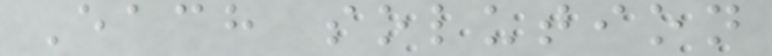Each solution
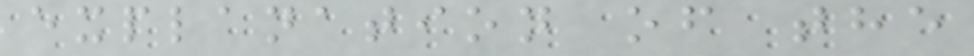explanation of the
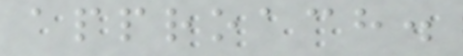approach.
